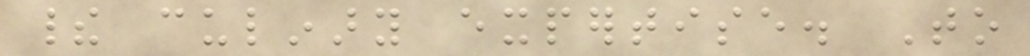their culinary expertise. To
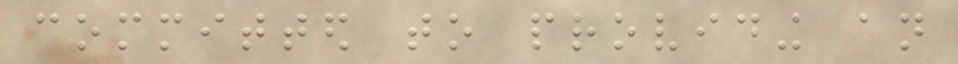committed to providing an
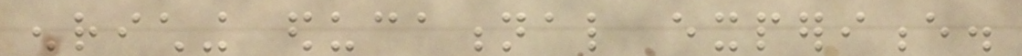enriching educational experience.
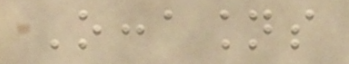Occasions
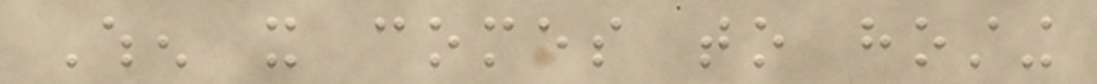When it comes to hosting
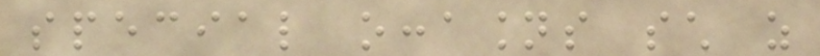special occasions such as
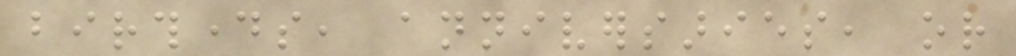birthdays, anniversaries, or
